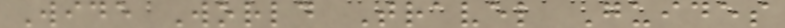Wide World Travel Guides
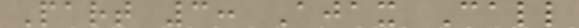Part 3: Ajax Call
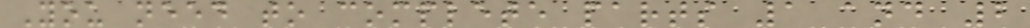You need to complete parts 1 and 2
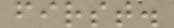first.
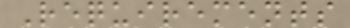Requirements
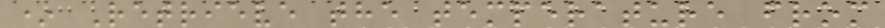* Retrieve the temperature from
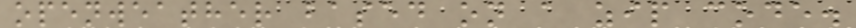openweather based on a zip code.
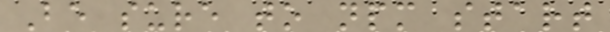Be sure to npm start
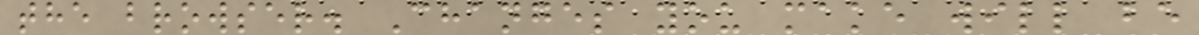the browser. Changes you make will be
